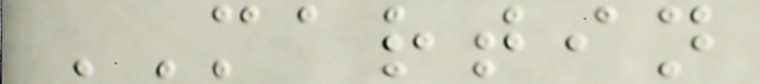MARTIN
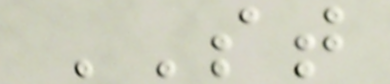ST
